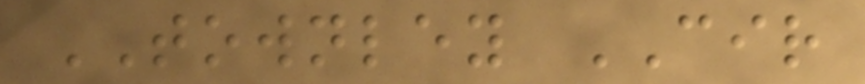TOWNLEY CIR
